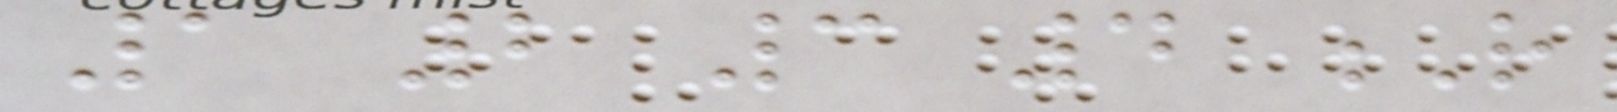1 2 3 4 R
